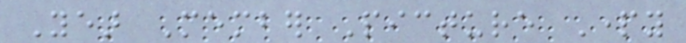Year Member Picture Party
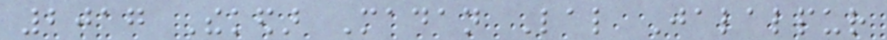2017 Thekedar Madan Lal Jalalpur
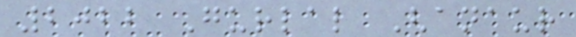2022 Gurlal Ghanaur
